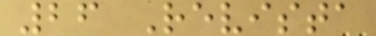26 Revista
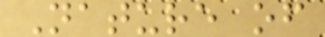Nature of
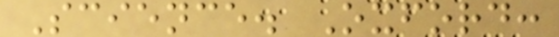Science. Oxford:
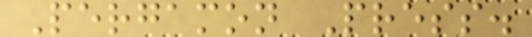Pergamon Press.
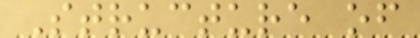Structure of
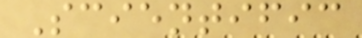Scientific
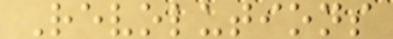Revolutions
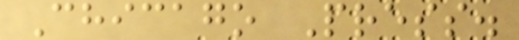Chicago Press.
